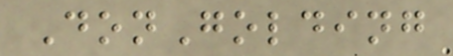DonGolding
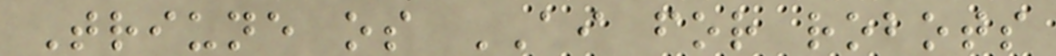Triune os AI for robots
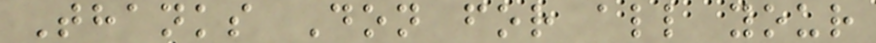Thanks Don for all your
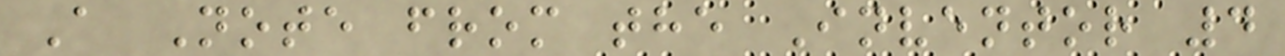A Note from the Inventor 4
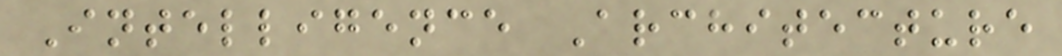Intelligence Architecture
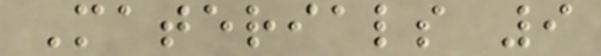Materials 9
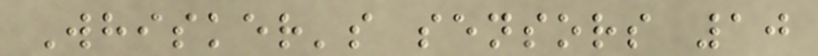Whisker's sensors 10
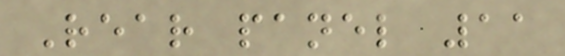Rear panel 11
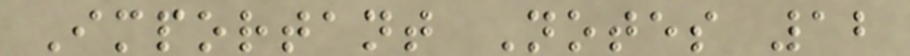Important Notes 12
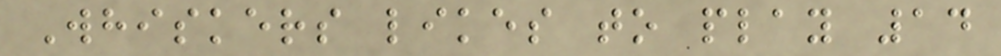Whiskers likes to play 14
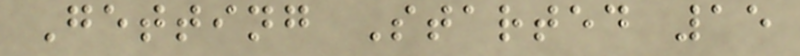Getting Started 15
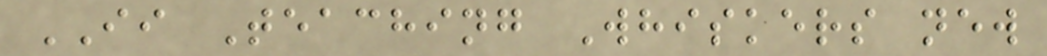II Teaching Whiskers new
